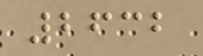2632
